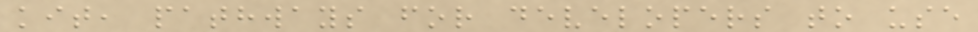kit, pathways for developers to use
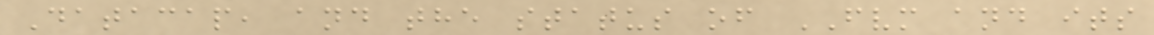Datacap, and the status of FVM and its
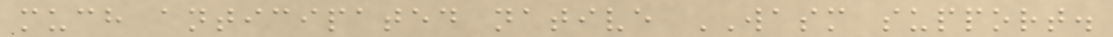much anticipated native WASM support.
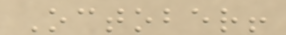October!
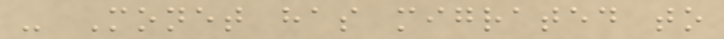- Monet has migrated to
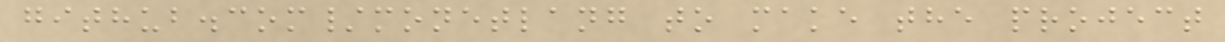github.com/monetlang to make the project
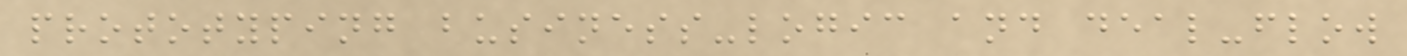prototyping business-logic and deal-flow
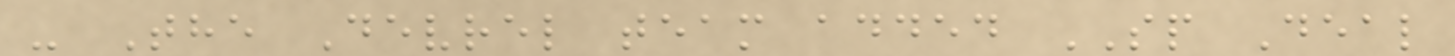- The Devrel team added SP Deal
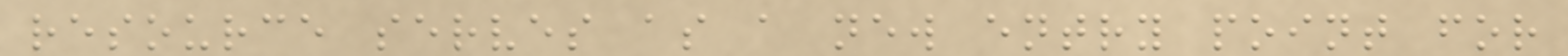resource serves as a new entry point for
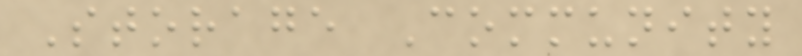Storage Community
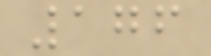176
